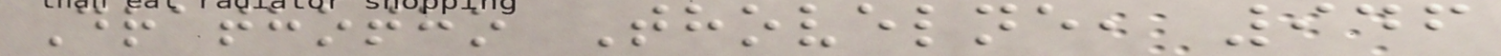Drathotho Thovelne, 946
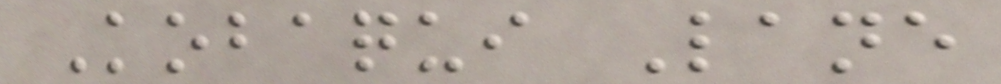Kobaqui Lane
